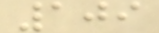109
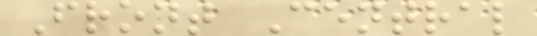Front Central
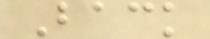Back
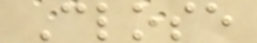Close
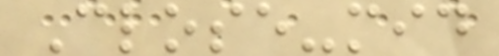Close-mid
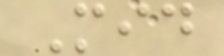Mid
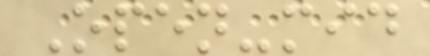Open-mid
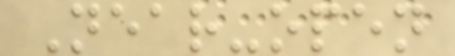Near-open
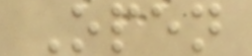Open
